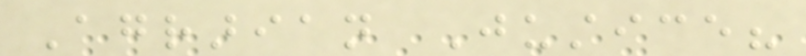Agrarian Justice?
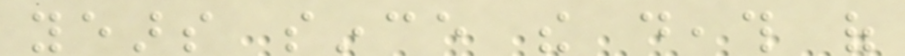years since the death of
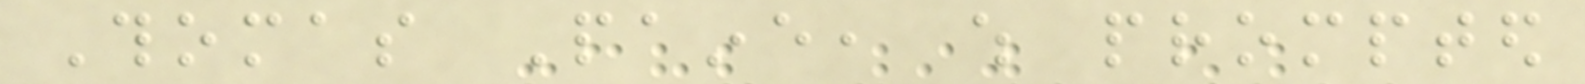Thomas Paine, which prompted
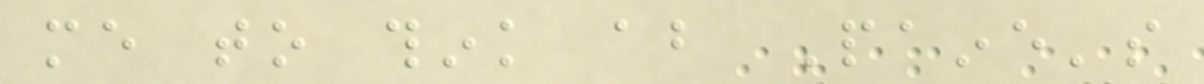me to think about Paine's
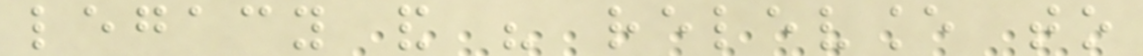legacy and his relevance to
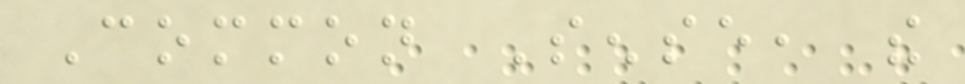Common Sense, the
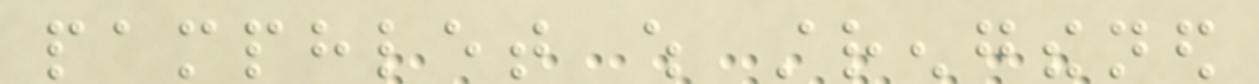pamphlet which strengthened
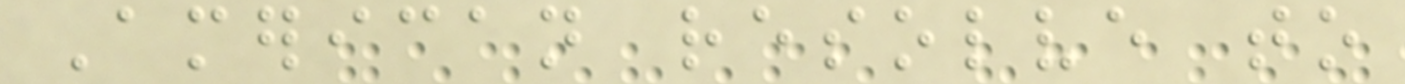American resolve to
